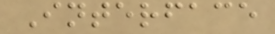Interface
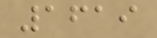1619
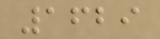1629
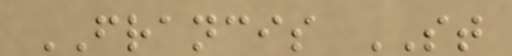FRANCIS ST
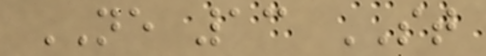NE 13 ST
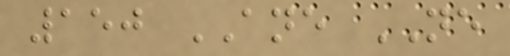150 ANE NE
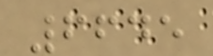6645
